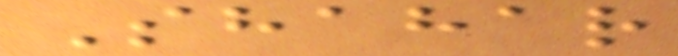Shahar
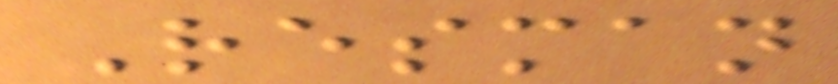Resman
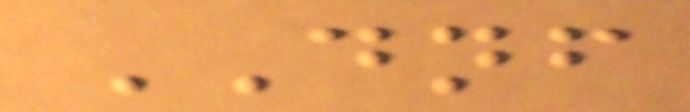DNF
